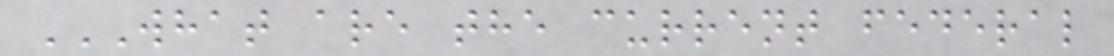WHAT ARE THE CURRENT FEDERAL
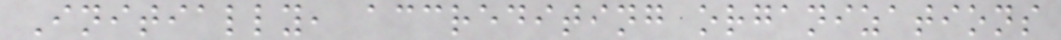Initially, accrediting organizations
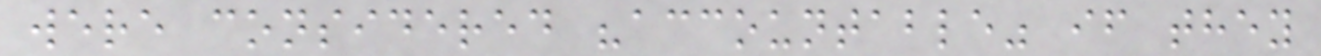were considered "accountable" if they
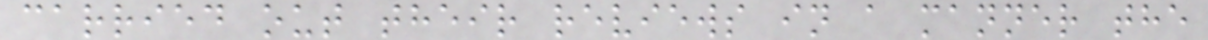carried out their reviews in a manner the
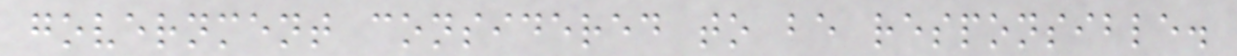government considered to be responsible.
